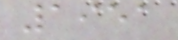1951
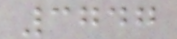3747
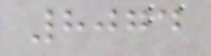8074
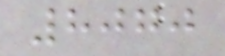8070
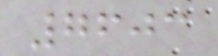7603
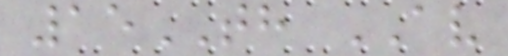15TH AV
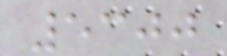5300
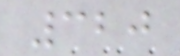320
